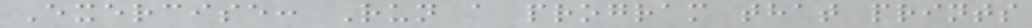Exercise: Run a program that prints
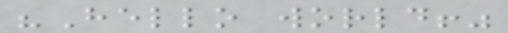"Hello world!"
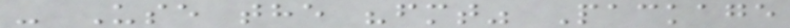- Use the "fmt" Package
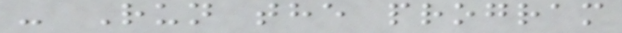- Run the program
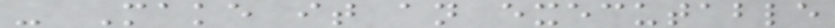- Make it an executable
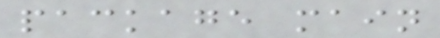package main
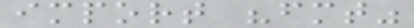import "fmt"
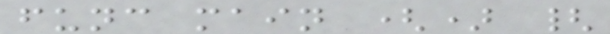func main () {
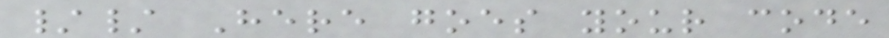// Here goes your code
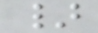}
